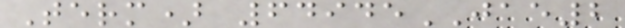Term) 64945JAE2
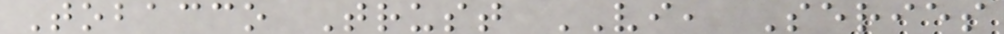Tobacco Trust VI, Series
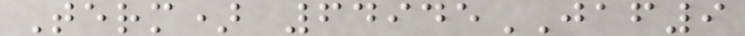Term) 64945JAF9
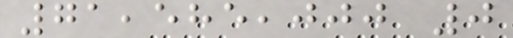71,585,000 0
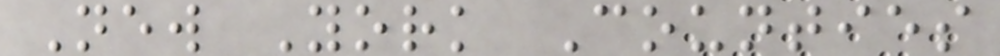New York Counties
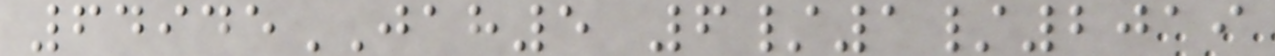64945JAH5 6/1/2019
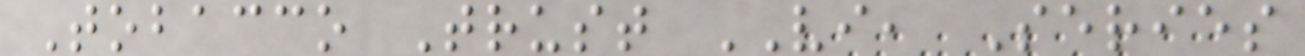Tobacco Trust VI, Series
